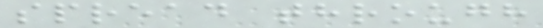spread through
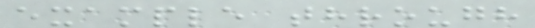example through
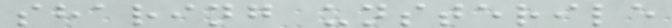sharing unsterile
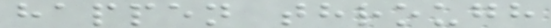happen through
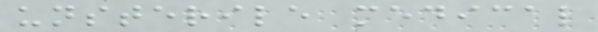unsterile medical
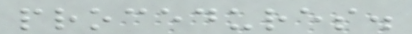procedures.
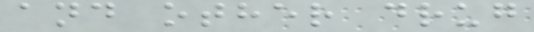and other drug
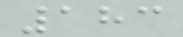183
